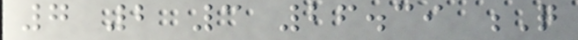7 2 3 26.39 Q
